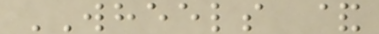WHEELS &
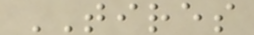TIRES
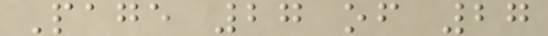Page 27 of 27
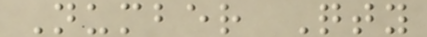Number Qty
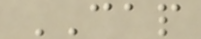CAP
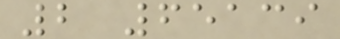2 65139
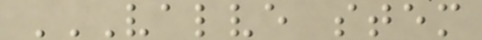VALVE STEM
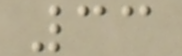33
